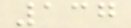137
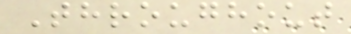Throughout
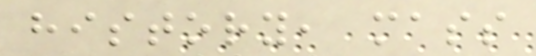history, mass
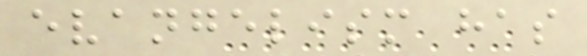evangelism has
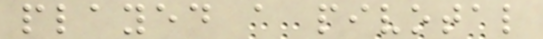played a pivotal
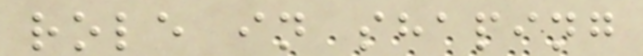role in shaping
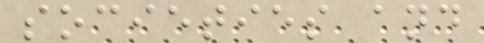societies and
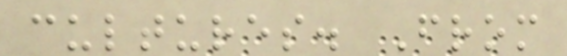cultures. From
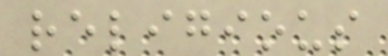religious
